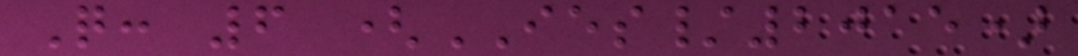Q: 6 (IES/2015)
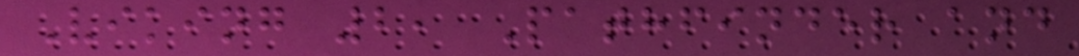Viking 2, Pathfinder and
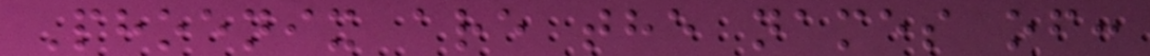Phoenix are the names of:
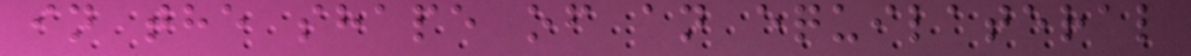in the shape of an equilateral
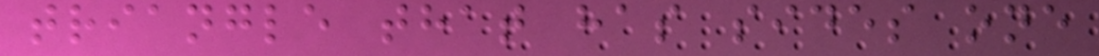triangle that has sides one
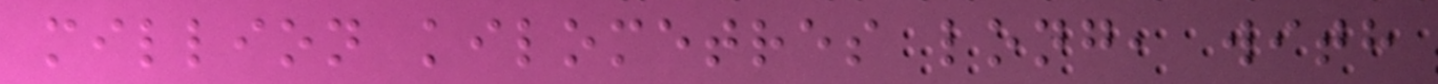million kilometres long, with
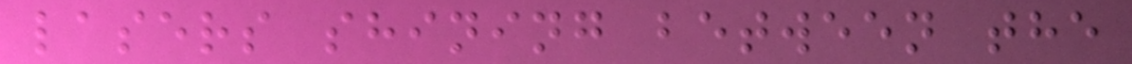lasers shining between the
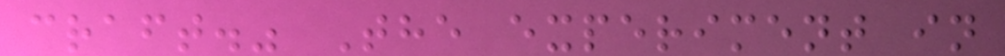craft." The experiment in
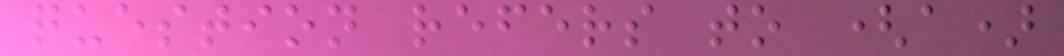question refers to (a)
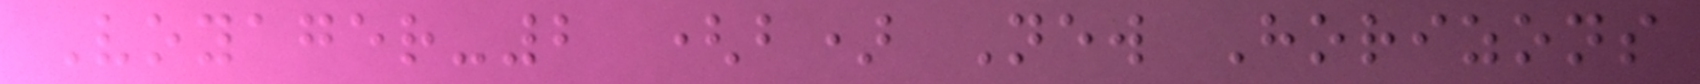Voyager-2 (b) New Horizons
